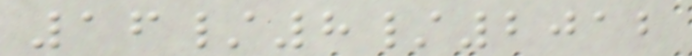16/8/2012
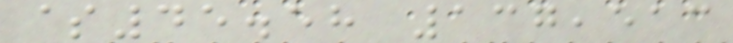$45.58 137,513
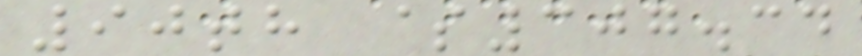90th $307.34
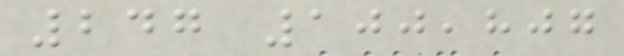247 100,807
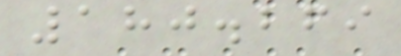180.269
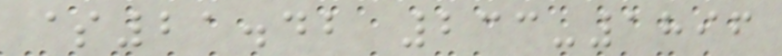$21.42 233-1896
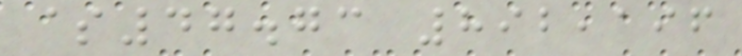$47.73 892,196
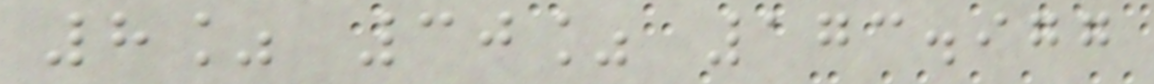8% 30% 173.977
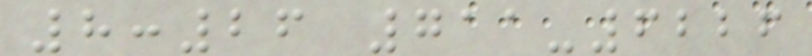8:26 711-6226
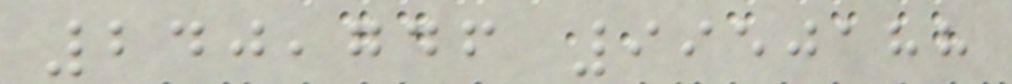240,746 9950188
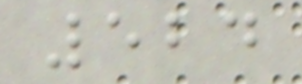524
